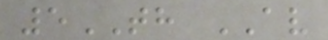5TH AV
